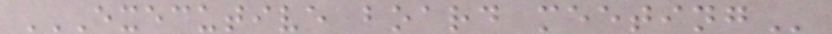EXECUTIVE BOARD MEETING
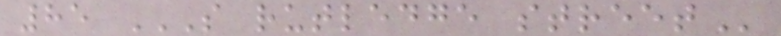85 S RUTLEDGE STREET
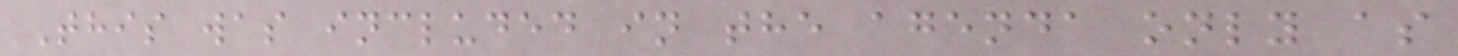This was included in the agenda only as
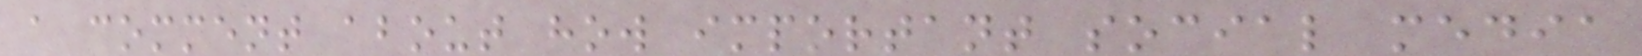a comment about how important social media
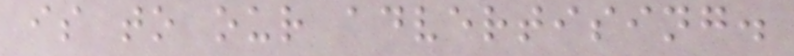is to our advertising.
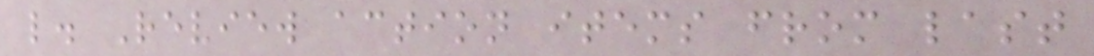l. Review action items from last
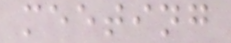meeting
